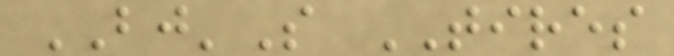BJ'S TIRES
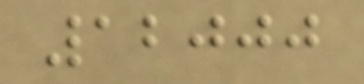12000
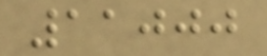11000
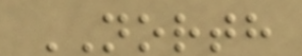NORTH
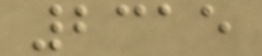2315
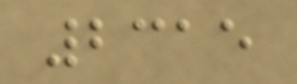2315
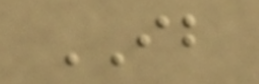IB
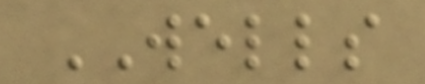WELLS
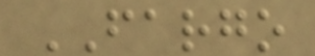FARGO
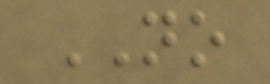NO
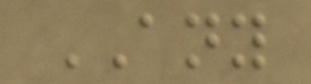ANY
